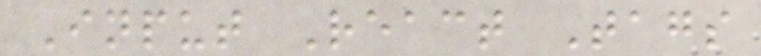Input React Tags
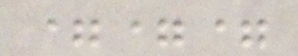===
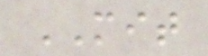MIT
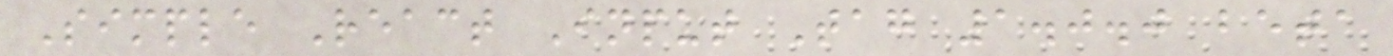Simple React Input Tag 1.0.0 beta
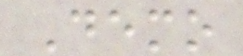Demo
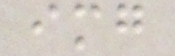img
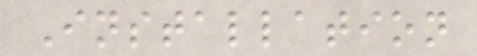Installation
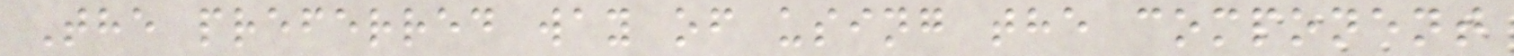The preferred way of using the component
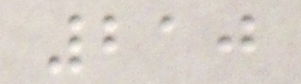210
